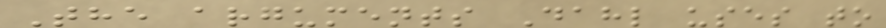The arguments Dahl uses to
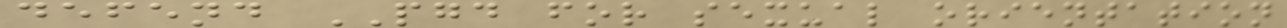defend PGD for sexual orientation
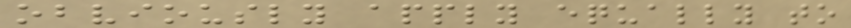obviously apply equally to
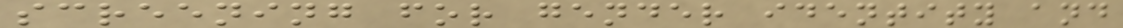screening for gender identity and
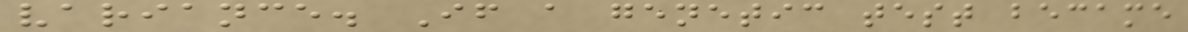variance. If a genetic test became
